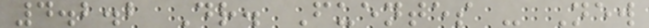4.2.2 Dr. Fuentes - New
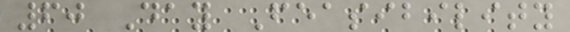60 Day Feasibility
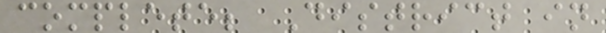complete; District in
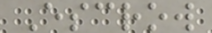Escrow
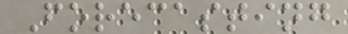Forecasting
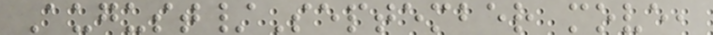August/September move,
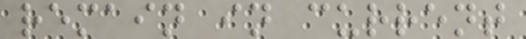remain in current
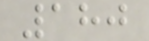180
